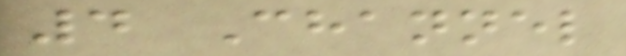4 Channel
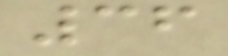36
